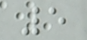5
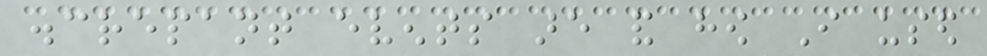discrepant events are and how I used
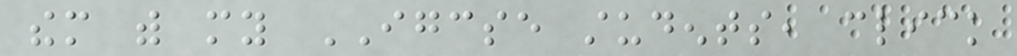them with my IGCSE students, click
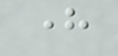here
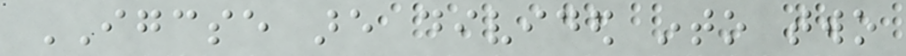IGCSE are divided into two
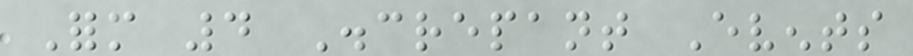Form 4 Discrepant Events
